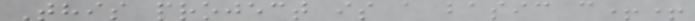This project is a basic c++
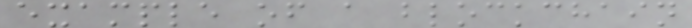example of a blockchain
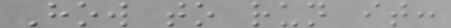How to run it:
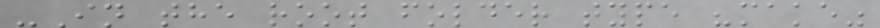-In the root folder type "make"
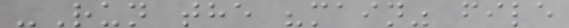-Run the "main" file
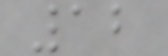12
